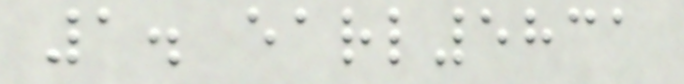1. earl5831
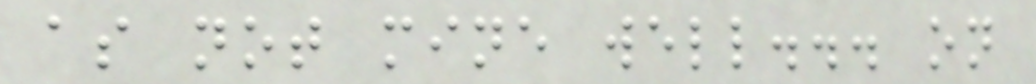as not mine well... on
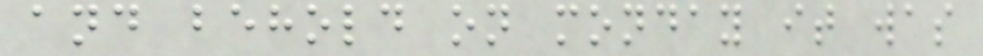and behold on monday it was
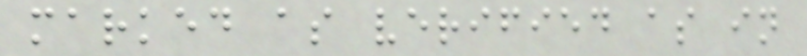marked as verified as in
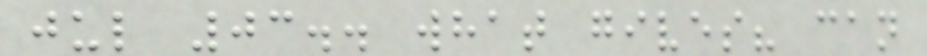jul 03.. what gives? can
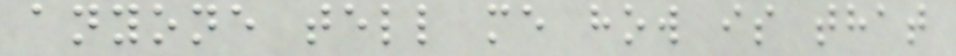anyone tell me how is that
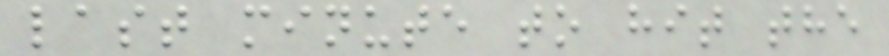last minute to hit the
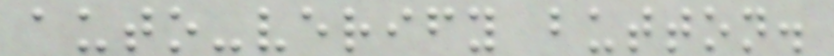auto-verify button.
